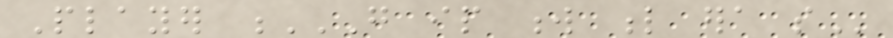Player G IP W L ERA SO
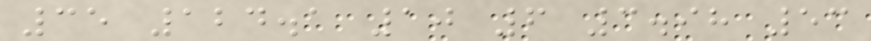35 124.1 10 6 3.98 53
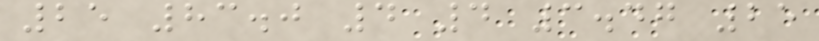25 83.0 4 4 3.47 25
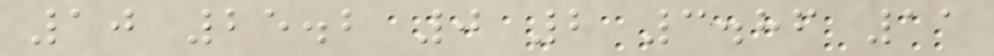10 25.2 0 2 3.86 11
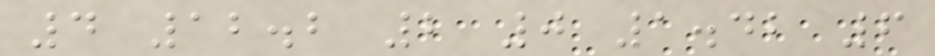4 12.2 2 0 1.42 6
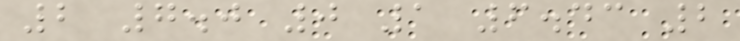2 7.0 0 1 6.43 2
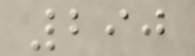290
